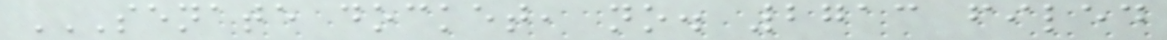SENATE DOCKET, NO. 2713 FILED
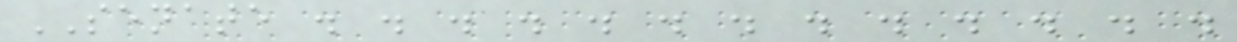SENATE . . . . . . . . . . . . .
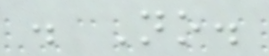. No.
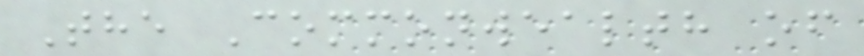The Commonwealth of
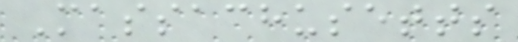Massachusetts
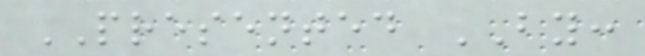PRESENTED BY:
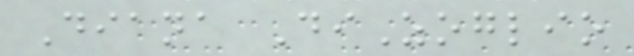Diana DiZoglio
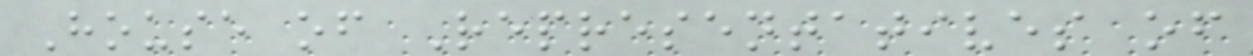House of Representatives of
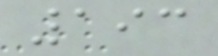193
